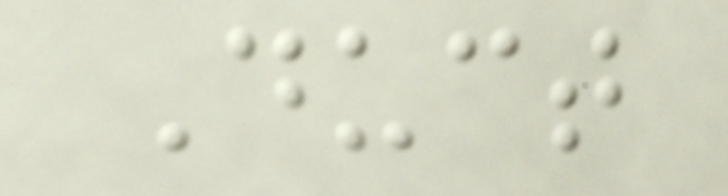Duct
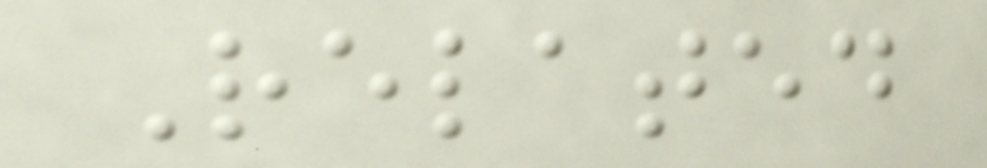Related
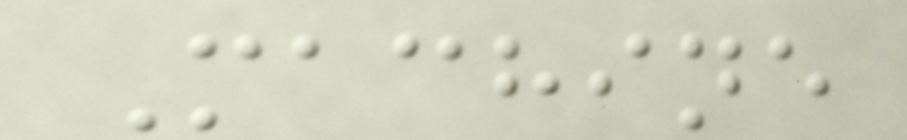Machine
